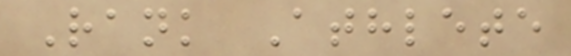Rank Athlete
